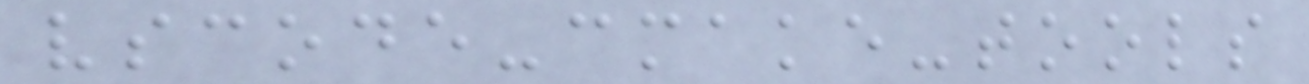vscode-cmake-tools
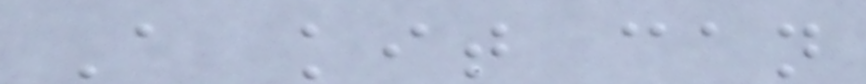A kit can
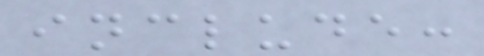include:
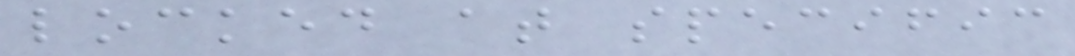locked at specific
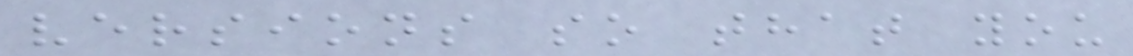versions so that you
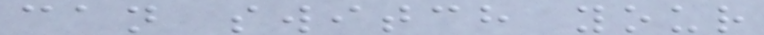can switch your
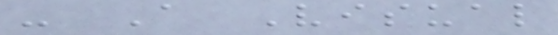- A Visual
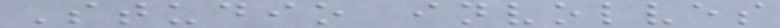Studio involves
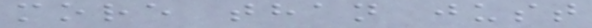more than just
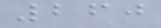260
